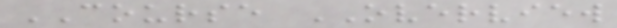COURSE OVERVIEW
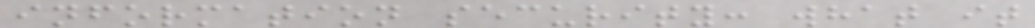information security: what it
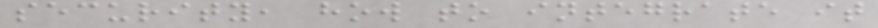security, how to integrate it
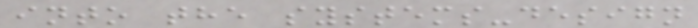into the systems-design
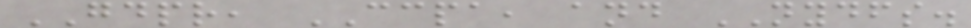GDPR, CCPA, and NYDFS.
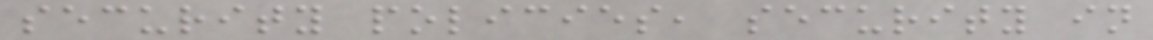security policies, security in
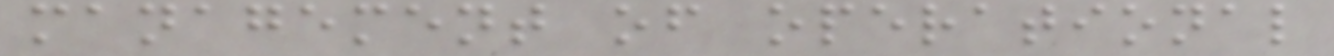management of operational
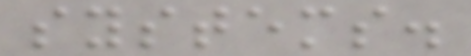systems.
